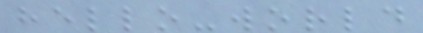hello-world
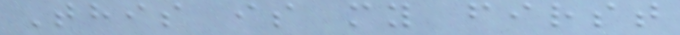This is my first
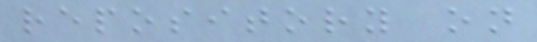repository on
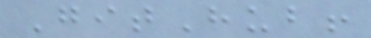GitHub!
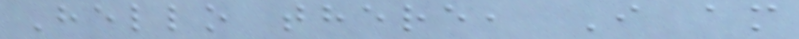Hello there, I am
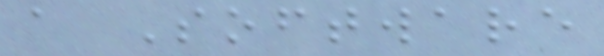a Software
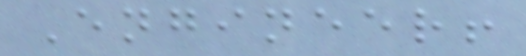Engineer!
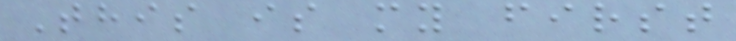This is my first
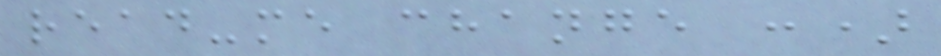read-me change :)
